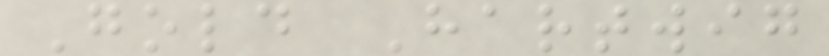Gold Hartwig
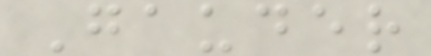Gauder
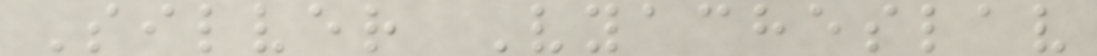Silver Vyacheslav
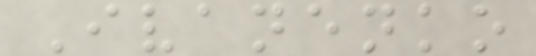Ivanenko
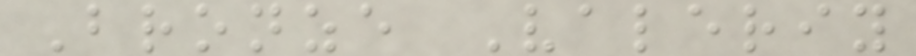Bronze Valeriy
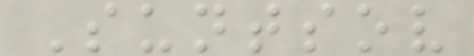Suntsov
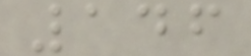146
